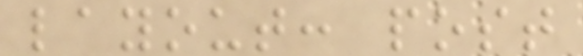layout: post
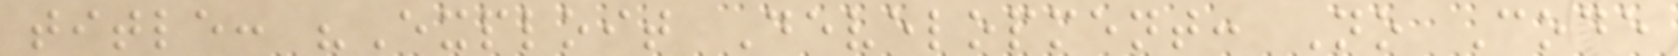title: "Exploit Development: No Code
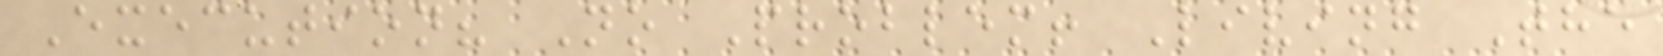Execution? No Problem! Living The
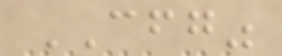CFG"
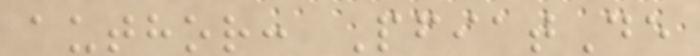author: PfiatDe
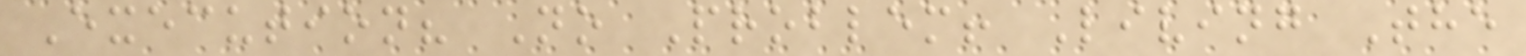Execution? No Problem! Living The
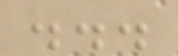...
